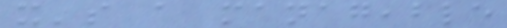it's a manageable
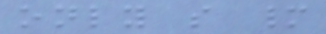only so many
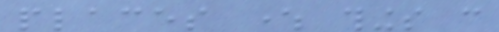places where things can
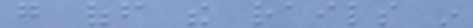go off the rails in
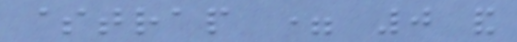$trap = 0 and
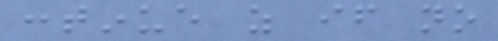continue as if no
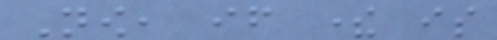Now, if there is
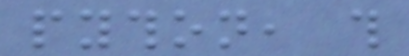python, this
